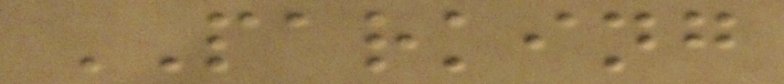PARKING
